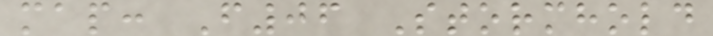map: F06 Stormhold
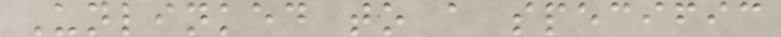Unlinked to a specific
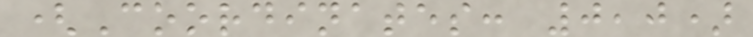(Coordinates: 0,0)
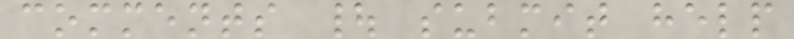comments | submit help
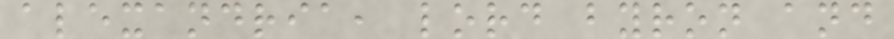alexandria, lord byron and
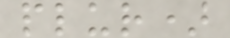plur)
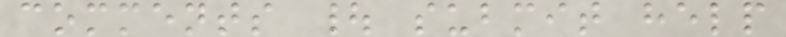comments | submit help
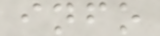info
